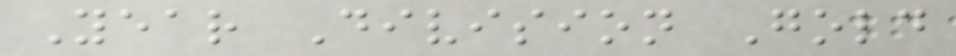Year Division Gold
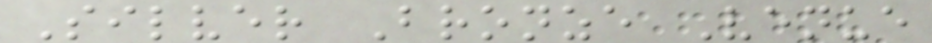Silver Bronze Venue
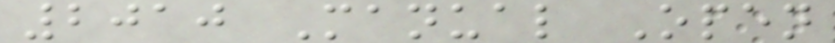2010 Manual Open
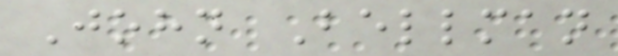John Bellman
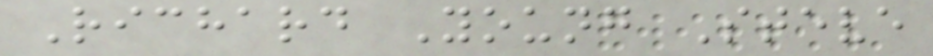Richard Young Steve
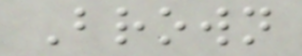Brown
